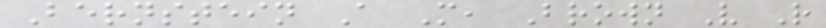Bernstein A M, Brown V R
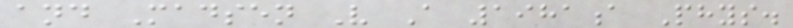and Madsen V A 1981a Phys.
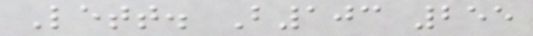Lett. B103 255
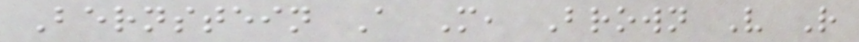Bernstein A M, Brown V R
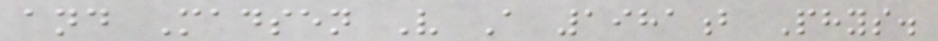and Madsen V A 1981b Phys.
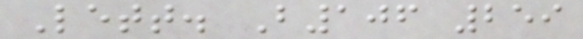Lett. B106 259
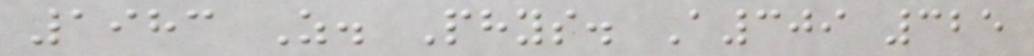1983 Z. Phys. A309 325
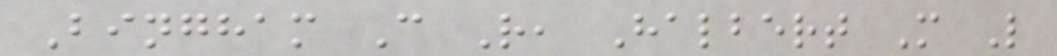Bingham C R, Halbert M L
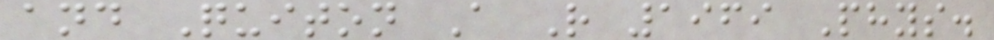and Quiton A R 1969 Phys.
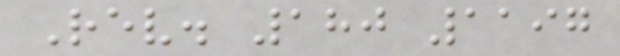Rev. 180 1197
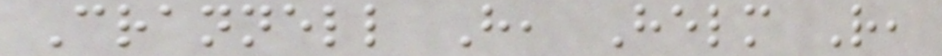Crannell H, Helm R,
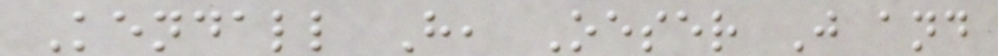Kendall H, Oeser J and
